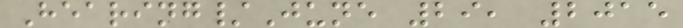Hearing/June 29, 2015
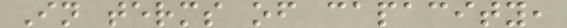In terms of capacity,
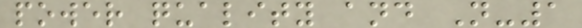power quality and N-1
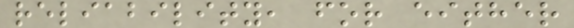reliability, for either
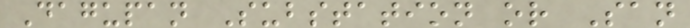Dagupan Substation or San
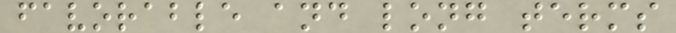favorable and long terms
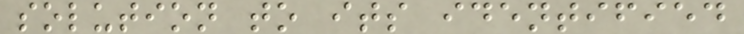solution to its identified
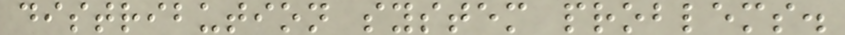distribution system problems.
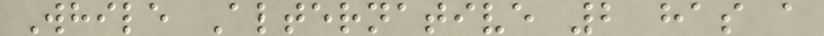While Alternative 2 has a
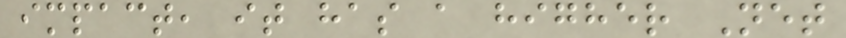impact, it has a higher Net
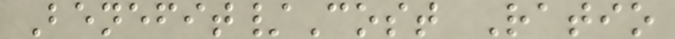Benefit/Cost Ratio
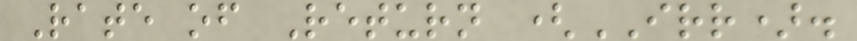Rate of Return (IRR).
